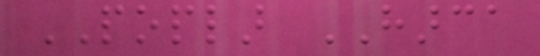POPLAR HARCA
